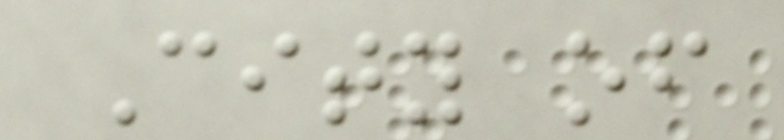City of
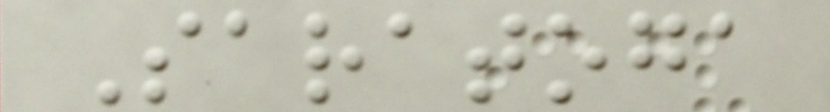Saratoga
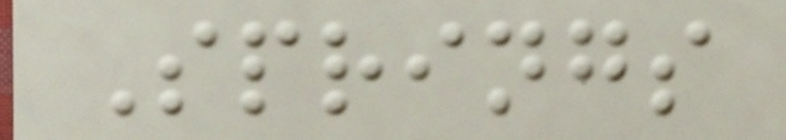Springs
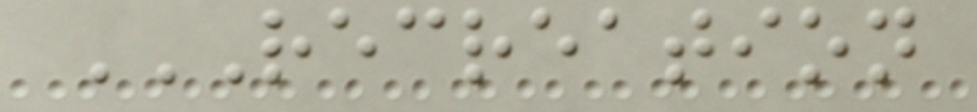RECREATION
